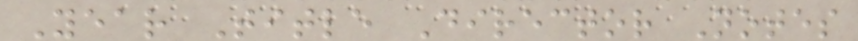Year Title Director Notes
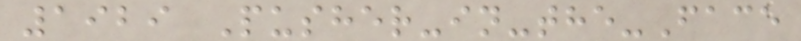1929 Pusher-in-the-Face
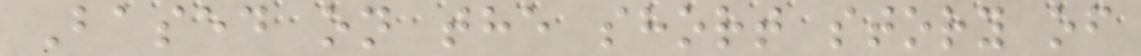Based on the short story of
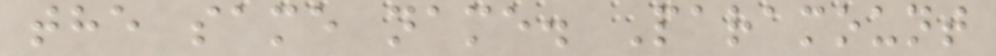the same name. Paramount
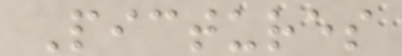Pictures
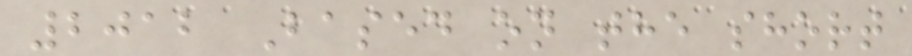2012 Based on the short
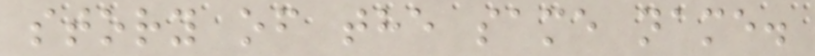story of the same name.
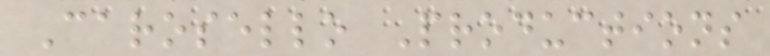Carosello Productions
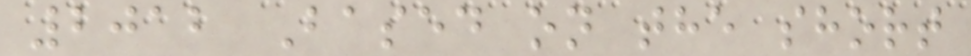2012 Based on the short
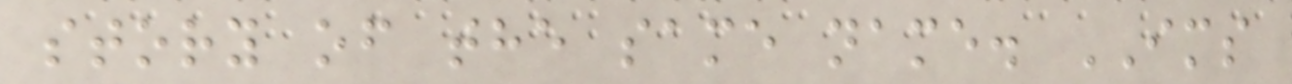story of the same name. IMS
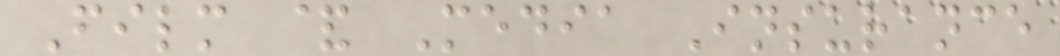Film & Media Insurance
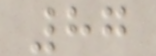87
